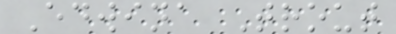Edwina Trout
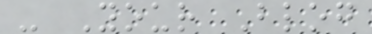- Your Blog
